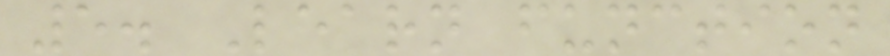5. Learn function
